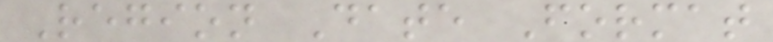Region Date Format
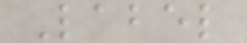Label
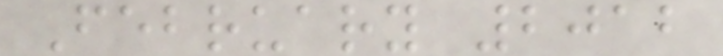February 2012
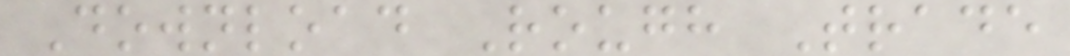Download Rough Trade
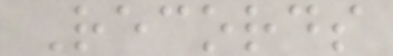Records
